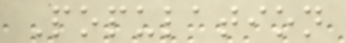Population
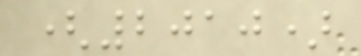(2010)
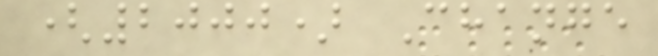(2000) Change
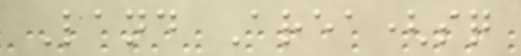Land Area(sq
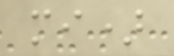mi)
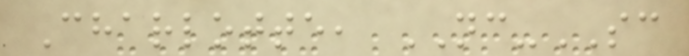Charlotte, NC-SC
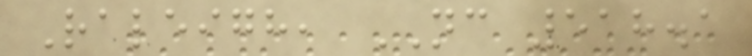Raleigh, NC 518.1
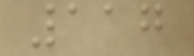117
